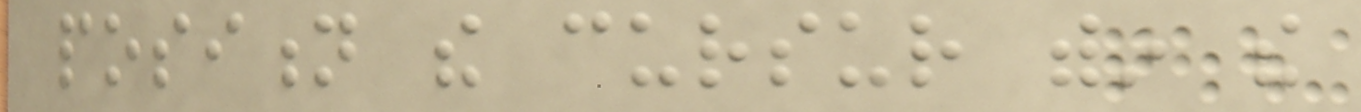position the cursur within the
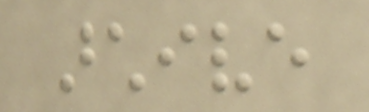archive
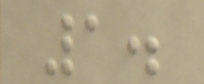1.
